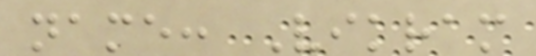name: Vikram
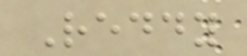Reddy
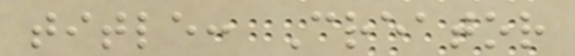title: Creator
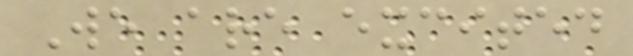We are excited
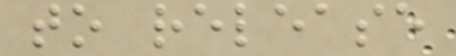to release
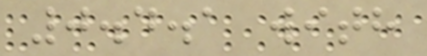0.4.1 with
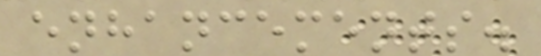enhancements.
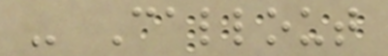- Callout
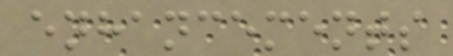enhancements
